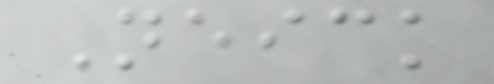Neick
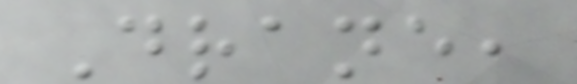Drane,
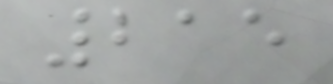215
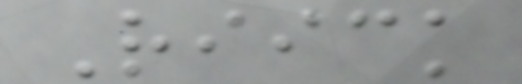Riick
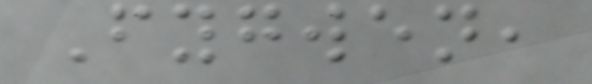Fygwen,
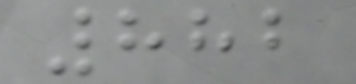882
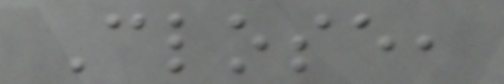Close,
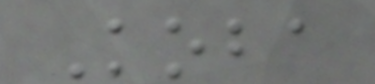Koba
